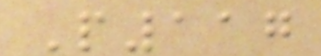P117
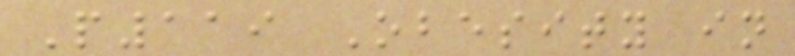P119 Obesity in
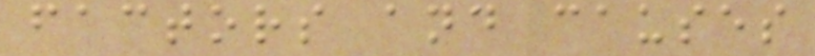factors and causes
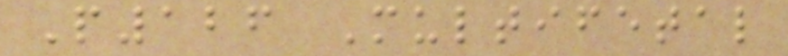P126 Multifetal
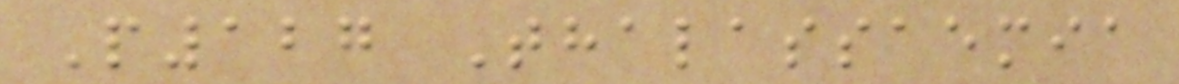P127 Thalassaemia
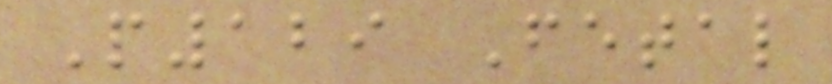P129 Fetal
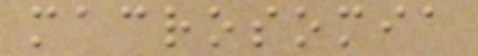macrosomia
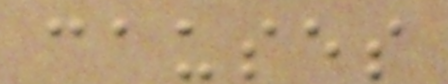causes
